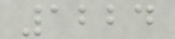1224
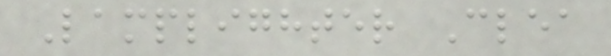Lamplighter Clea
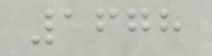1678
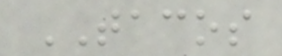TACOS
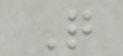Q
